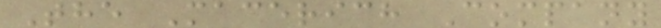The Macerich Company
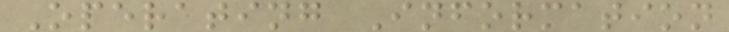Operating Information
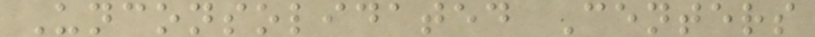Unconsolidated Centers
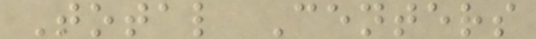Total Centers
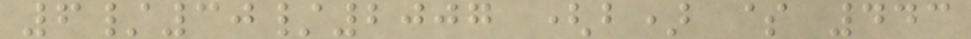6/30/2007 (b) $ 443
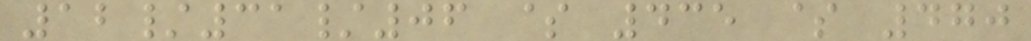12/31/06 $ 435 $ 470
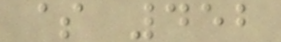$ 452
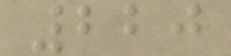220
